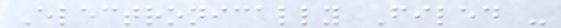Electronically Filed -
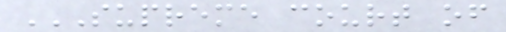SUPREME COURT OF
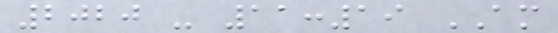2020 - 11:19 AM
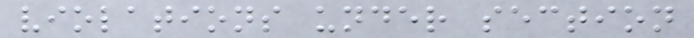violations under section
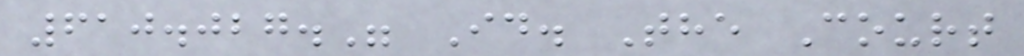610.027." Id. The Court
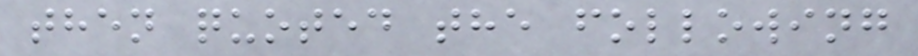then quoted the following
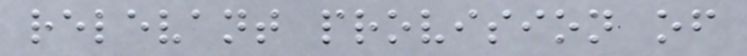relevant provision of
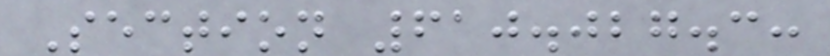Section 610.027.3:
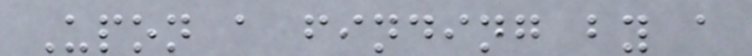Upon a finding by a
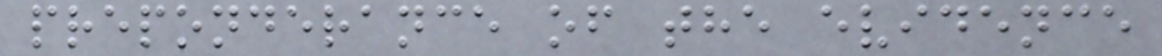preponderance of the evidence
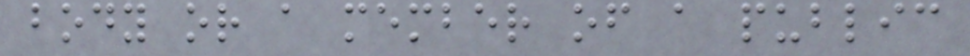body or a member of a public
